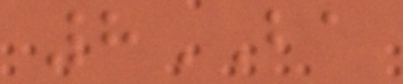8BA
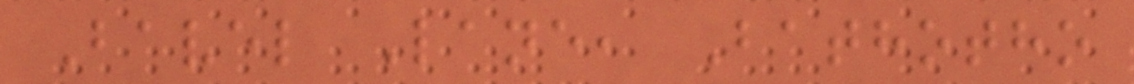Bavel Lane, Bathotho
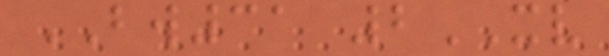BW31 2XV
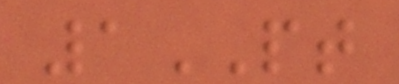1PT
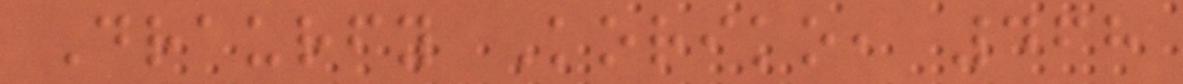Draurfy Koriko, 468
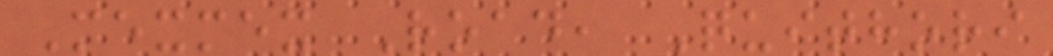Mexmex Road, Quithori
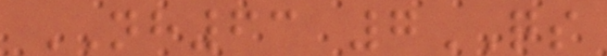NH63 7QS
